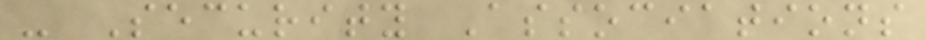- Security Associations
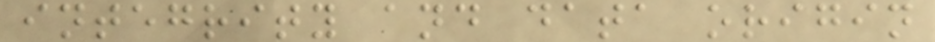integrity and data origin
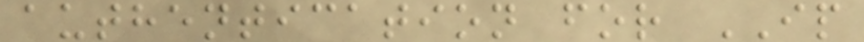authentication for IP
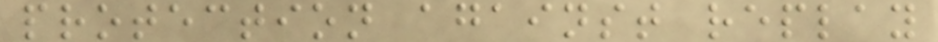protection against replay
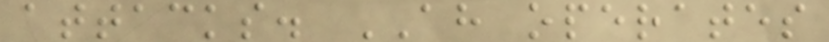attacks. AH operates
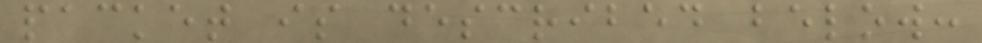packet is described below:
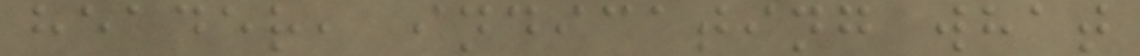header, indicating what
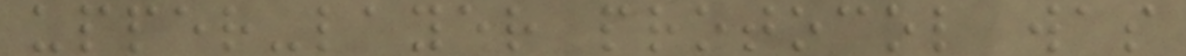upper-layer protocol was
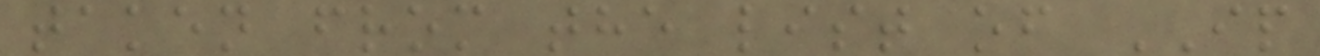taken from the list of IP
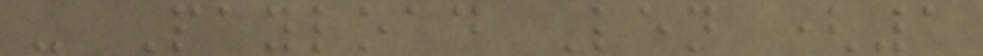- Payload Len (1
